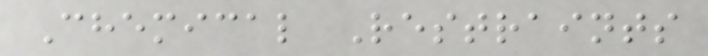Chemical Restraints
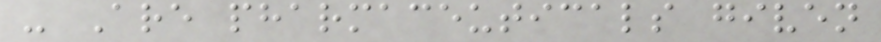- Are pharmaceuticals given
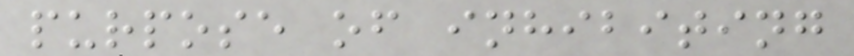purpose of inhibiting
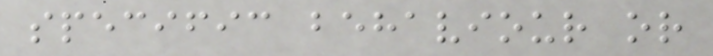specific behaviour or
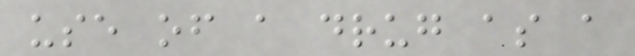use of a drug as a
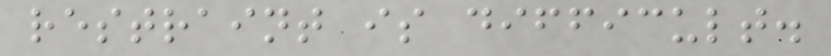restraint is difficult.
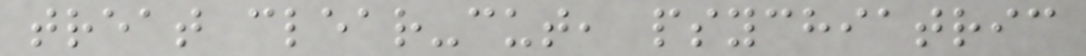treat clear-cut, psychiatric
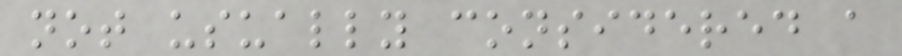not usually considered a
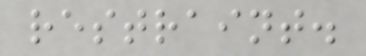restraint.
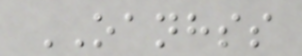OANHSS
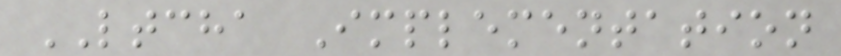LTCHA Implementation
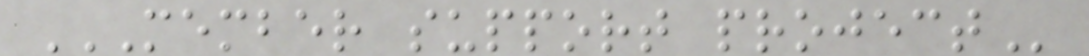MEMBER SUPPORT PROJECT
